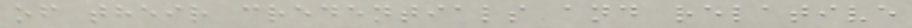of their credentials and relative
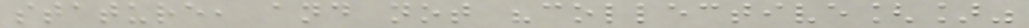stature, and not "collective[]"
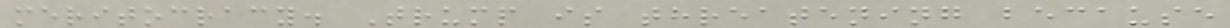meritocracy. Trump is threatening because
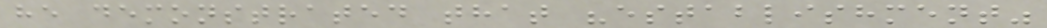he demonstrated that "establishment"
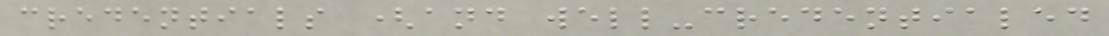credentials (and well-credentialed
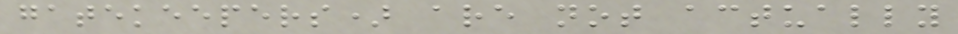gatekeepers) are not actually
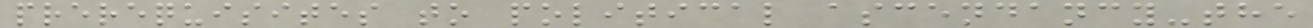prerequisites to political ascendancy-the
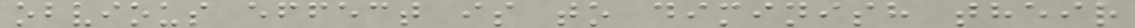obvious effect is to diminish their
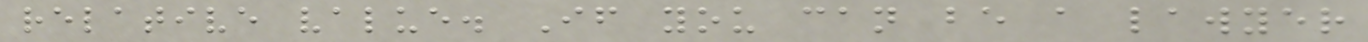relative value. If you can be a lawyer
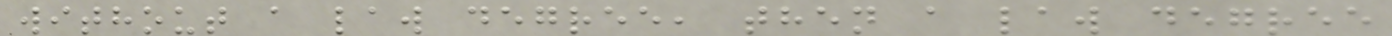without a law degree, then a law degree
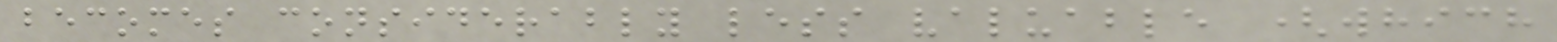becomes considerably less valuable (which
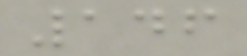146
